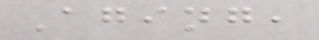Aging,
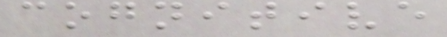cognitive
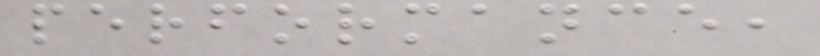performance,
